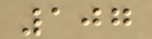107
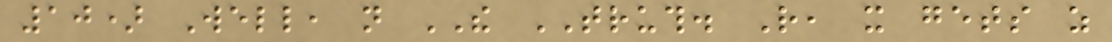10) Well, not THE TRUTH. Rather, it gets as
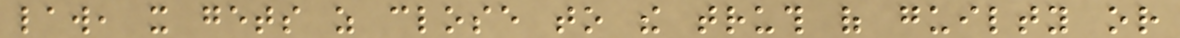law, it gets as close to the truth of guilty or
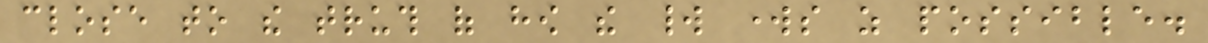close to the truth of how the world works as possible.
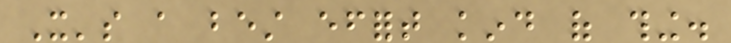It's a best effort kind of thing.
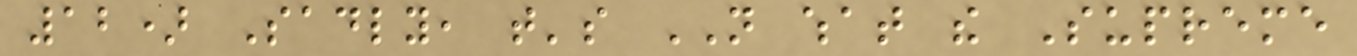12) Sadly, that's NOT what the Supreme
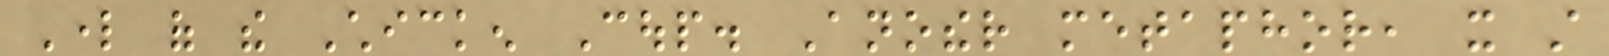Lord of the Chicken Coup. Another metaphor, it still
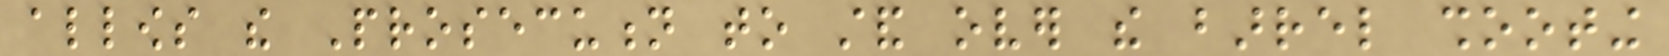allows the Prosecution to stand over the barrel shooting
